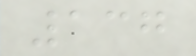137
